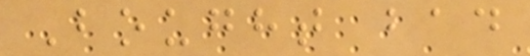Bought bad
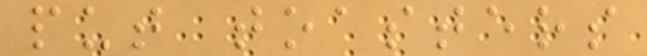put toasters
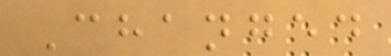Changed
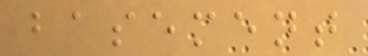basement
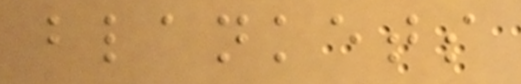blankets
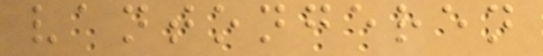vantongeren
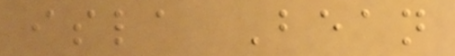isla Bean
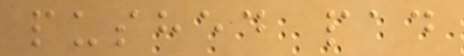pushed pad
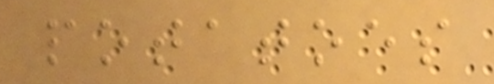potatoes
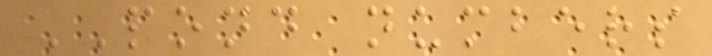POND numbers
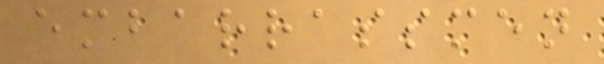embarrassmen
